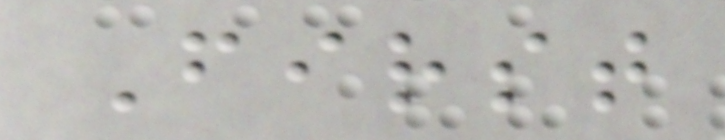First
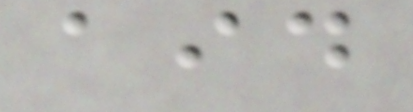aid
